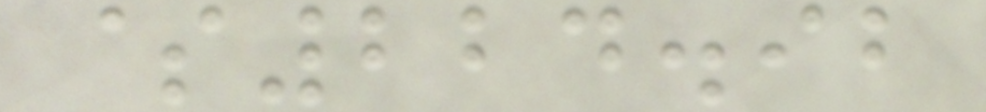$224.92
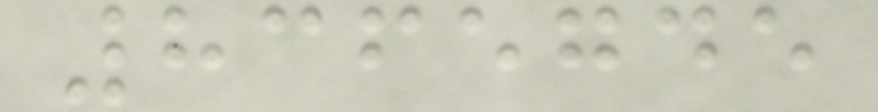8365745
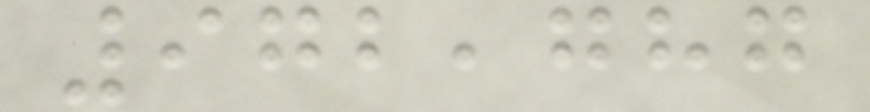972,787
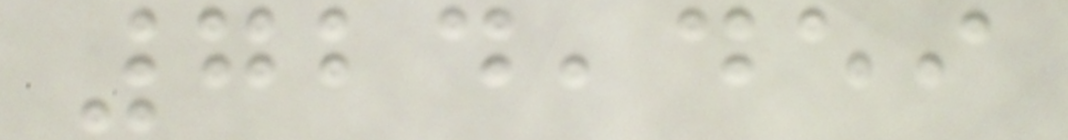724,459
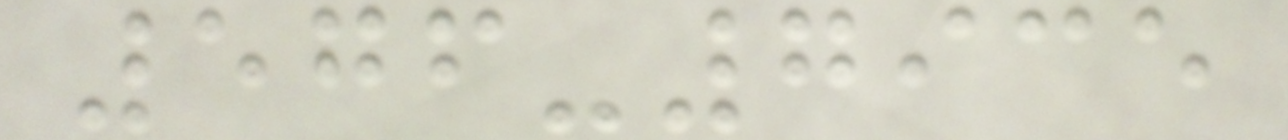576-7935
